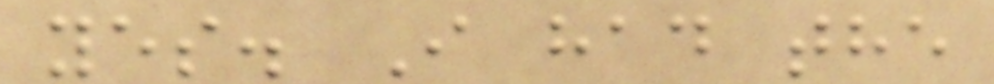yes. I had the
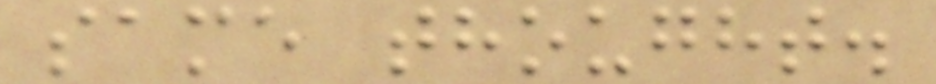same thought.
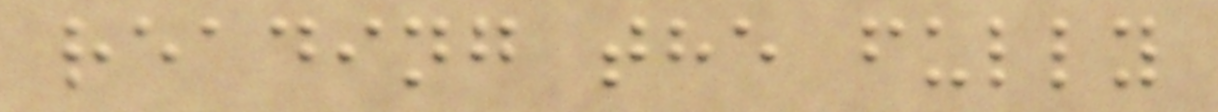reading the fully
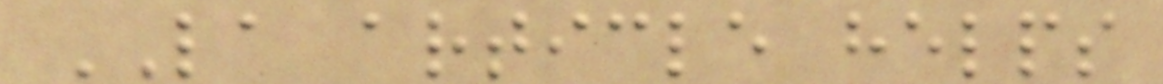LA article helps
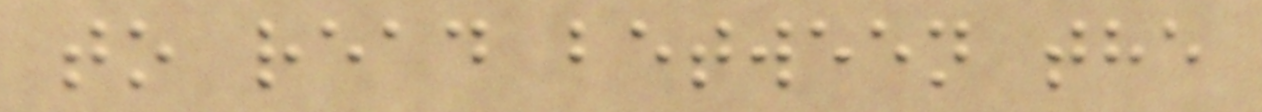to read between the
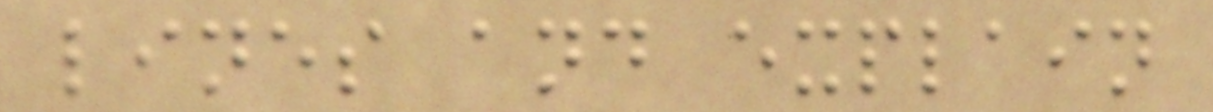lines and explain
